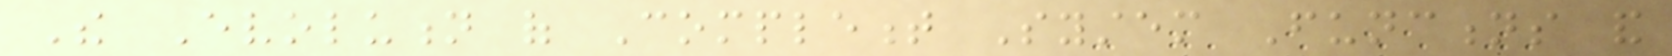The Evolution of Complement System Functions and
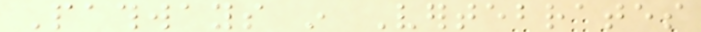Pathways in Vertebrates
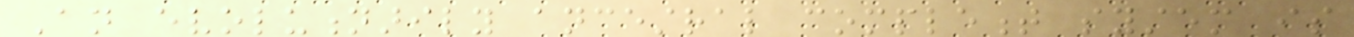An evolutionarily ancestral complement system is
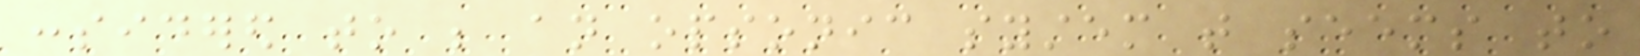considered to be an opsonic system that seems to
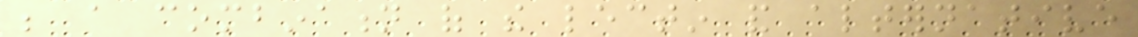be a combination of the lectin and alternative
